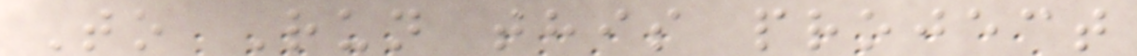To Run this project
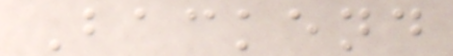Backend
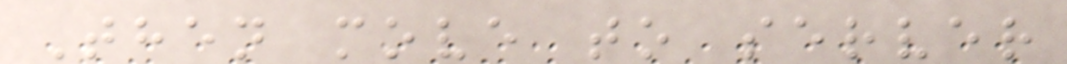Then move to server
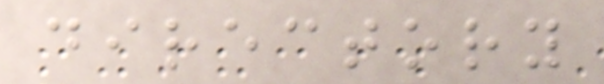directory
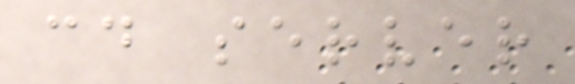cd server
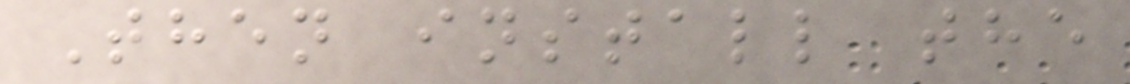Then install the
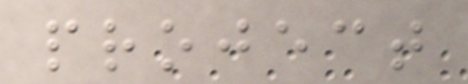project
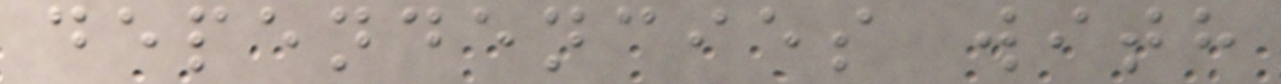dependencies with
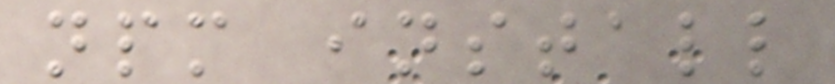npm install
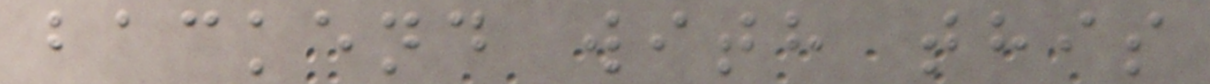backend with this
